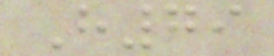H79
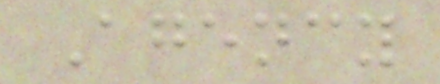Agency
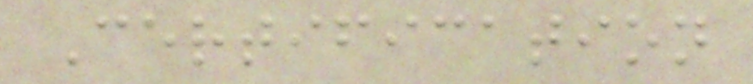Certification
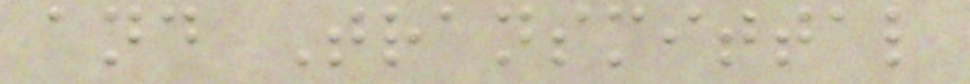and Transmittal
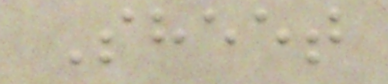Sheet
